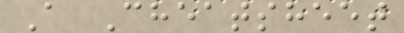A Cheatsheet
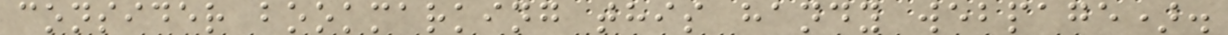consider bookmarking this handy webpage).
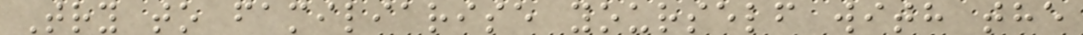Try to familiarise yourself with the
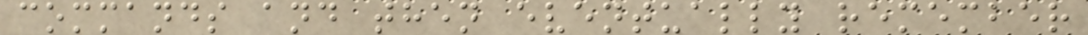commands and then eventually remember
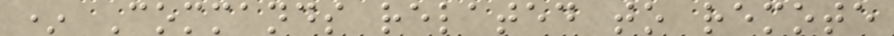* Commands related to remote
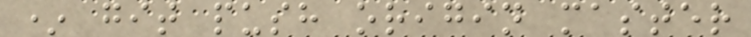* git push origin master
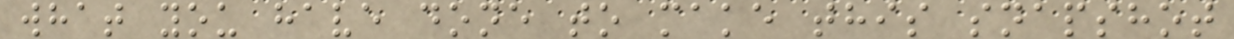what you have done to make this snapshot
